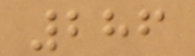286
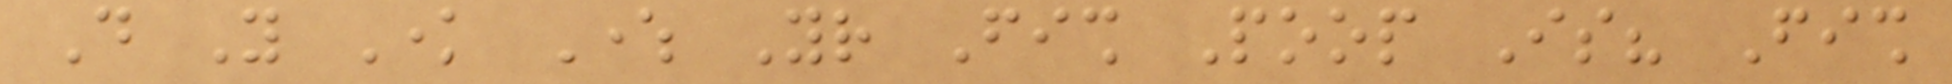Do You Know Where Your Fish Poop Is? Fish
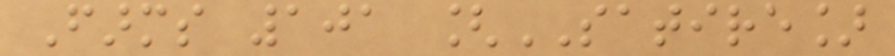Farms 101 [SATIRE]
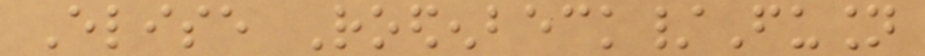Elise Roedenbeck/Fusion
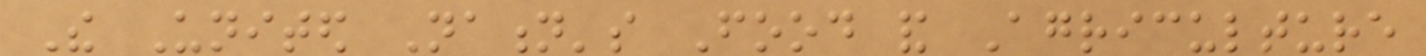The United Nation's Food and Agriculture
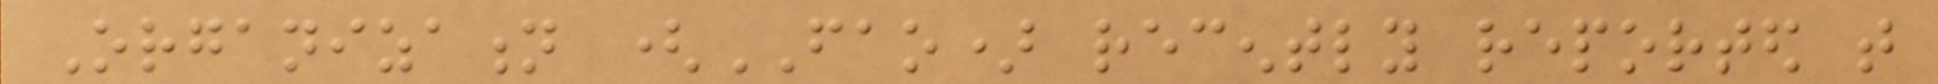Organization (FAO) recently reported that
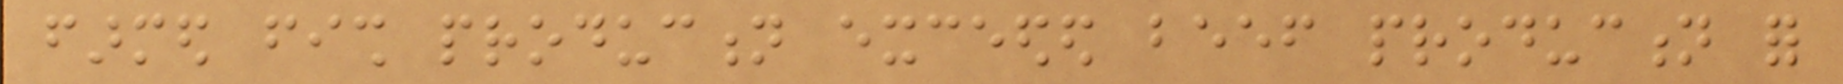farmed fish production exceeded beef production for
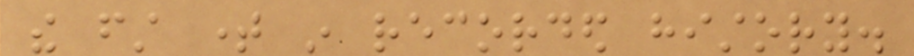the first time in recorded history.
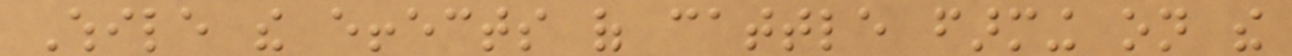While the effects of cattle farming on the
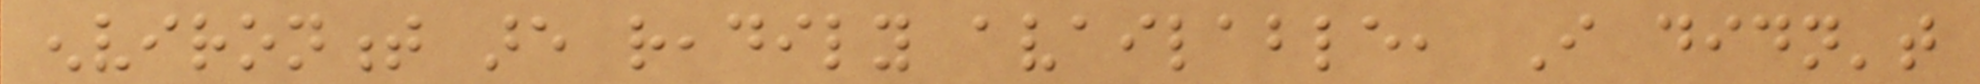environment are readily available, I didn't
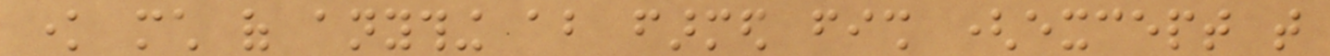know much of anything about farmed fish (except that
